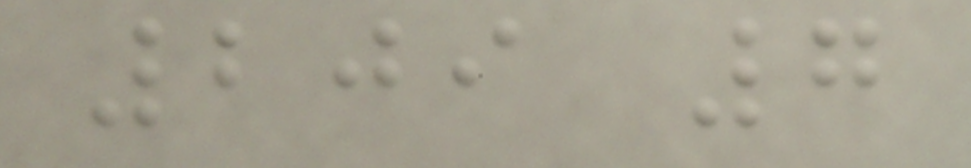209 7
